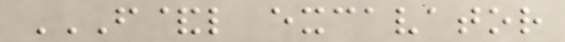F&L EXCAVATOR
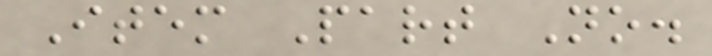Item Part No.
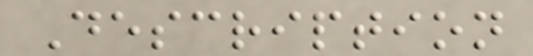Description
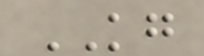KG
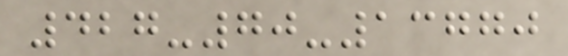427-70-13770
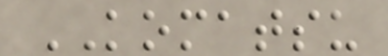KOMATSU
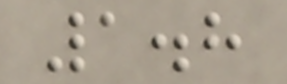1.8
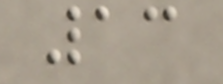13
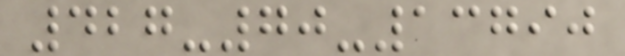427-70-13790
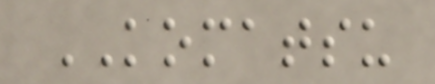KOMATSU
